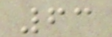63
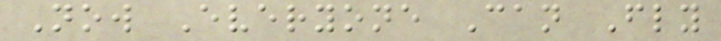Now Everyone Can Fly
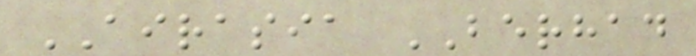AIRASIA BERHAD
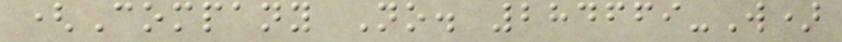(Company No. 284669-W)
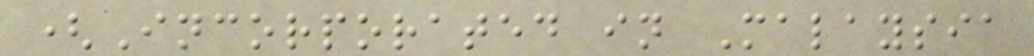(Incorporated in Malaysia
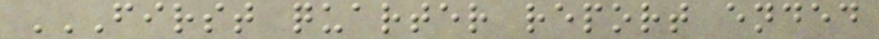FIRST QUARTER REPORT ENDED
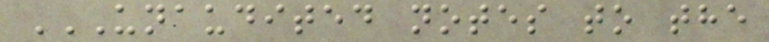UNAUDITED NOTES TO THE
